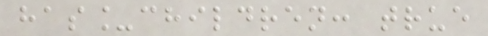has_children: true
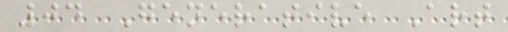04 Generative Art
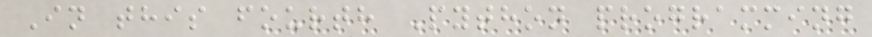In this fourth Python programming
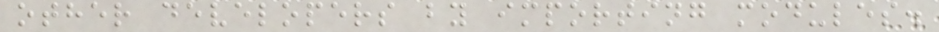other developers by importing modules.
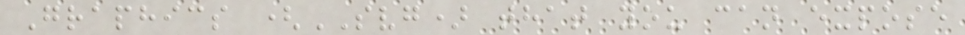Graphics (SVG) that you can expose
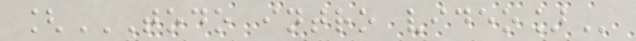[TODO INTRO VIDEO]
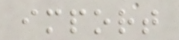import
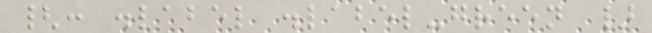{: .label .label-green }
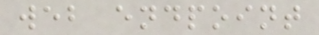web endpoint
